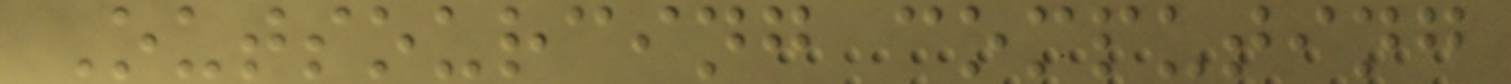Outsourcing computing
